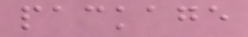package
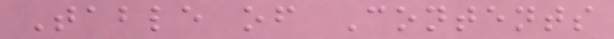Table of Contents
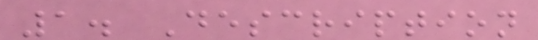1. Description
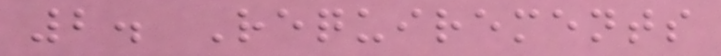2. Requirements
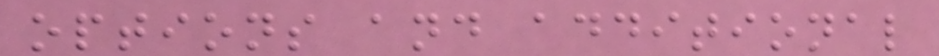options and additional
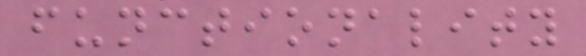functionality
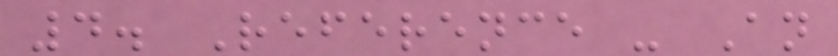4. Reference - An
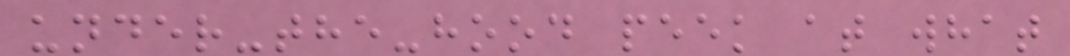under-the-hood peek at what
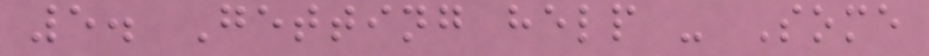5. Getting help - Some
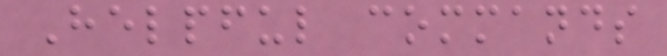Helpful commands
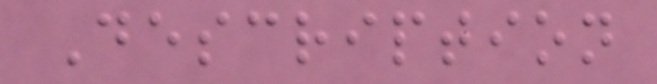Description
